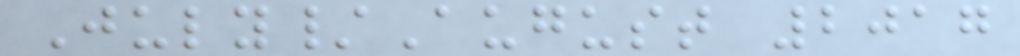July/August 2017
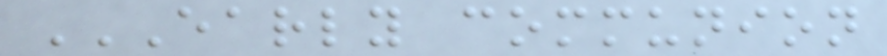EARLY COMMUNION
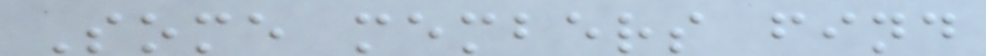Some members find
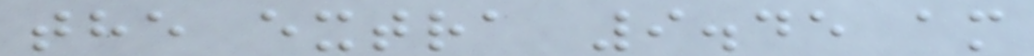the extra 9.45 am
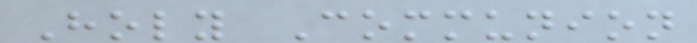Holy Communion
